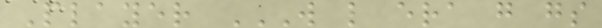Player W L ERA G GS
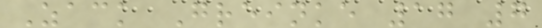Zack Greinke 17 7
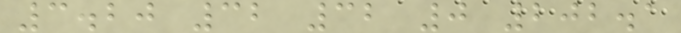3.20 32 32 0 202.1
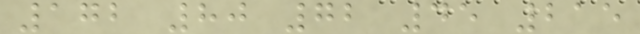172 80 72 45 215
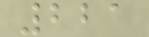221
